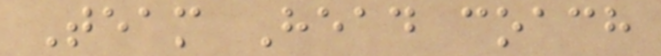Team Head coach
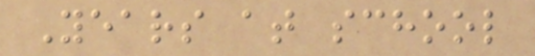Years at school
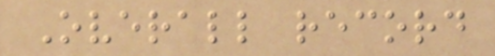Overall record
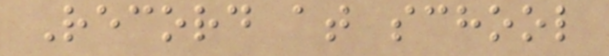Record at school
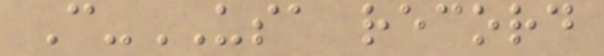C-USA record
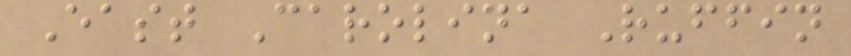East Carolina Ruffin
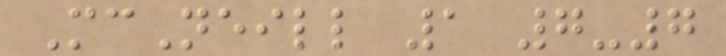McNeill 1 7-7
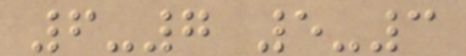6-7 5-3
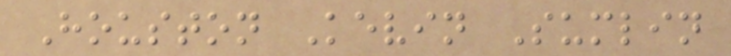Houston Kevin Sumlin
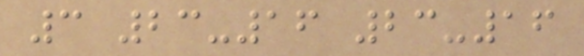3 23-16 23-16
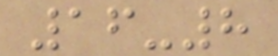16-8
